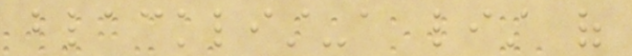blacklist-a list of
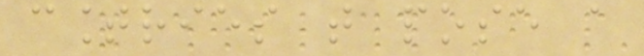countries that pose a
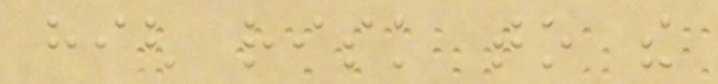high risk to the
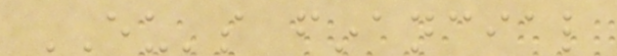EU's financial
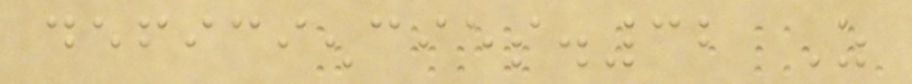deficiencies.32 As
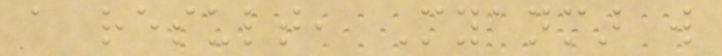a result, Myanmar will
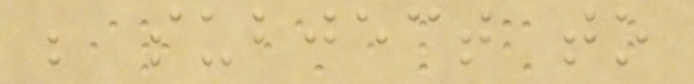be subject to
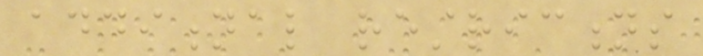additional restrictions
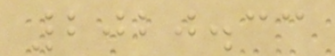2020.33
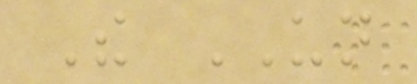The UN
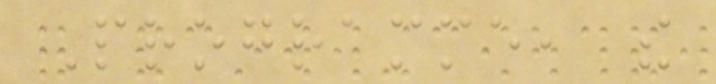Programme, the
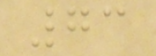73
